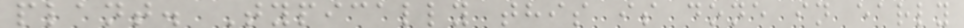plant. Typically this is done in early
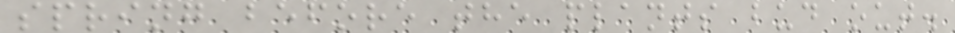spring before the plants bud out.
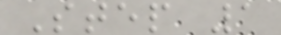Step 1
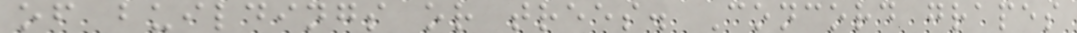of buildings or trees. Concord grapes
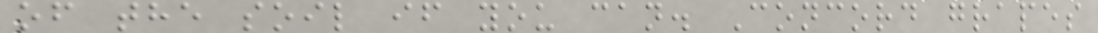of the soil if you can. Concord grapes
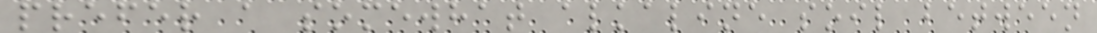prefer a somewhat alkaline soil between
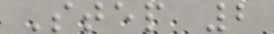Step 2
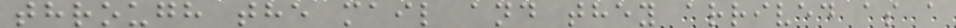through the mail and they arrived as a
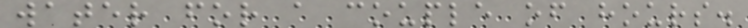water for a couple of hours.
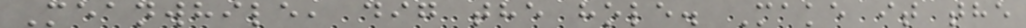Meanwhile, dig the hole. Make it the
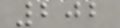202
